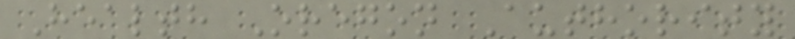Health Oregon Authority
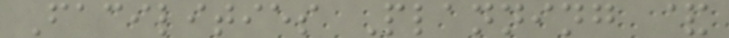Facilities Planning &
